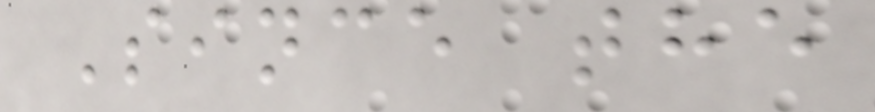Since the
